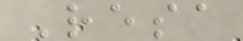Resa
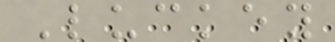Luckey
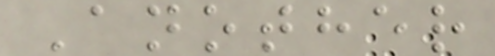Another
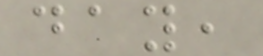day,
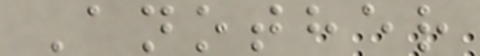Another
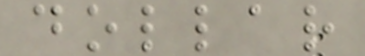dollar
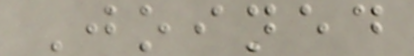Joined
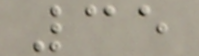35
